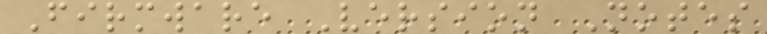Firmware Version Notes
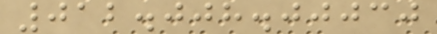012.008.00030
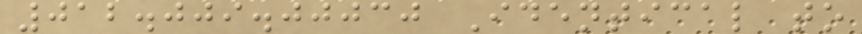012.009.00030 Identical to
